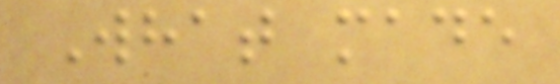What made
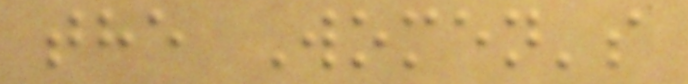the Women's
